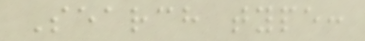Search type:
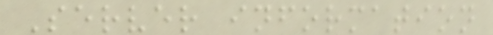Server information
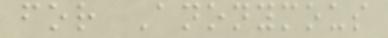for Anonymous
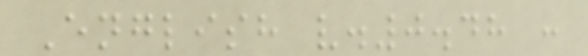English v.0.48 :
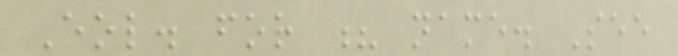Eol. for ? name. See
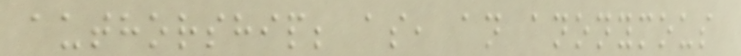authorship; as, an anonymous
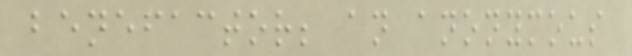benefactor; an anonymous
